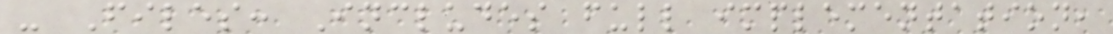- Files: Includes full implementation,
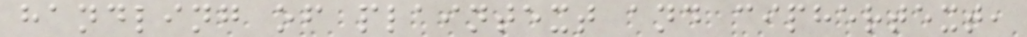handling of plaintext and ciphertext,
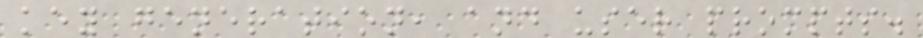key generation, and user prompts.
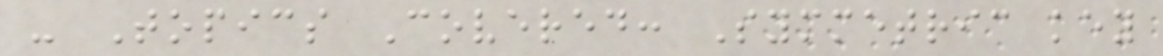- Topics Covered: Symmetric key
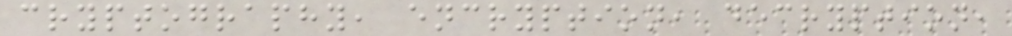cryptography, encryption, decryption,
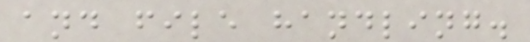and file handling.
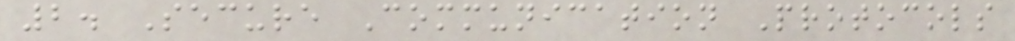2. Secure Communication Protocols
